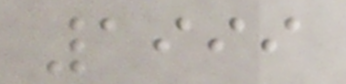1999
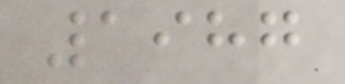1987
